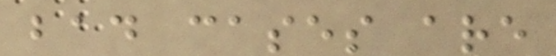bad cases are
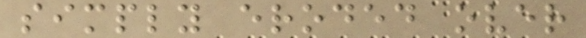simply eroded over
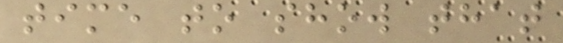time to show that
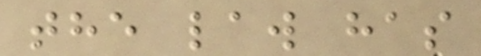the law has
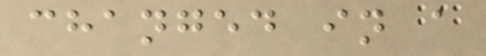changed in a
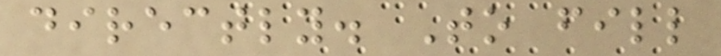directly. To fill
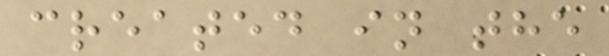created in the
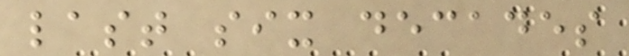last six decades
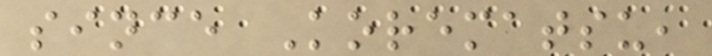since Korematsu,
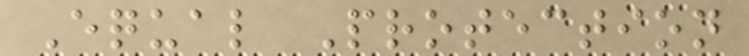Equal Protection
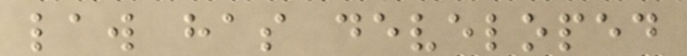law has developed
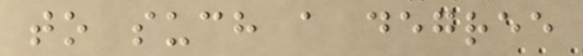to such a degree
